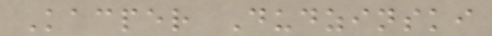Kacper Dudzinski
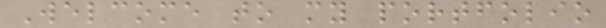Welcome to my portfolio
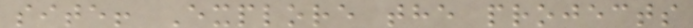site! Explore the projects
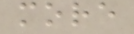more
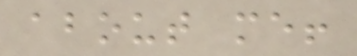about me!
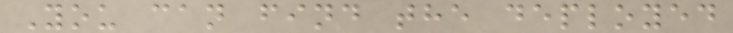You can find the deployed
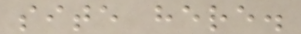site here.
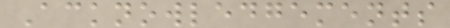Acknowledgements
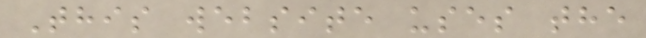This website uses the
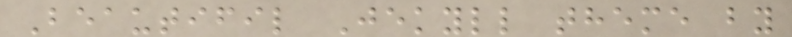Beautifil Jekyll theme by
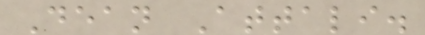Dean Attali.
